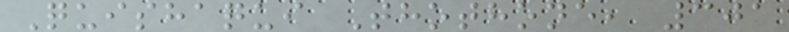Quishaqui Thothone, 301
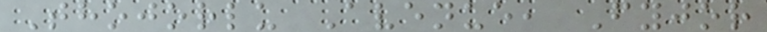Thojorlu Avenue, Fyjor
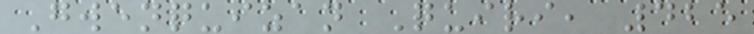Gwenquizan Quiri, 425
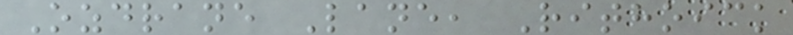Ozdrane Lane, Rithoick
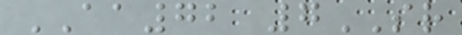AA72 7SR
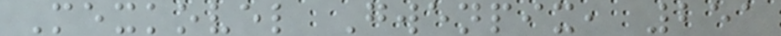Mexkovel Gwenpix, 251
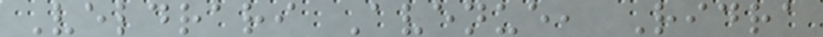Veldrari Avenue, Ridra
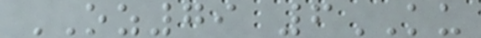OZ79 6KU
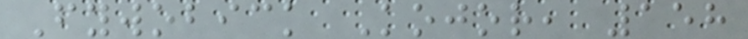Fywobick Kojor, 158
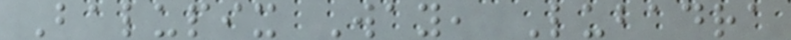Balupix Way, Lubadra
